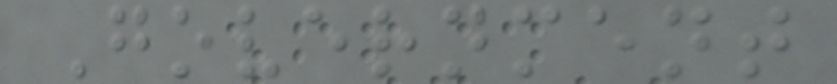Government
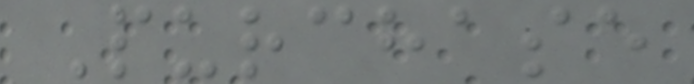Purchase
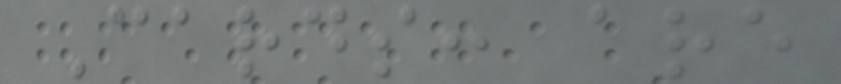Cards: are
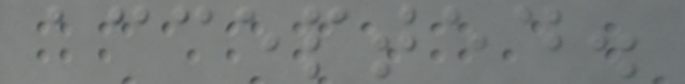accepted.
